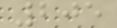205
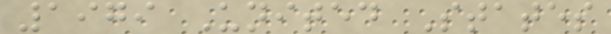1979 United States
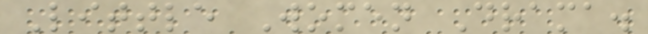Little Women Drama.
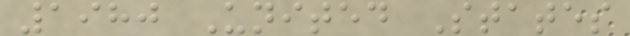1980 United States
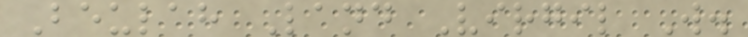Beulah Land Virgil W.
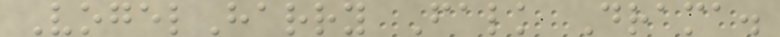VogelHarry Falk Drama.
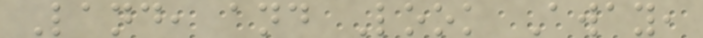Land, and Look Away,
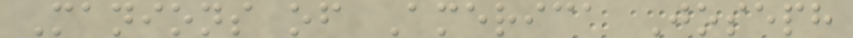Manions of America Joseph
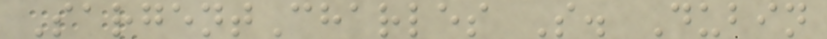SargentCharles S. Dubin
